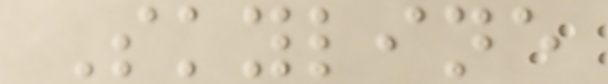Skyline
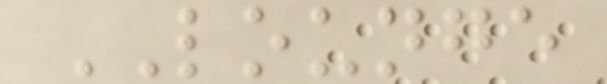LOUNGE
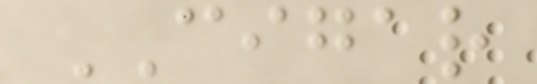CIGAR
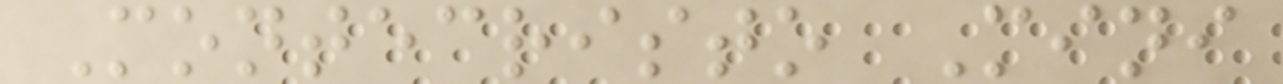Montecristo Mini
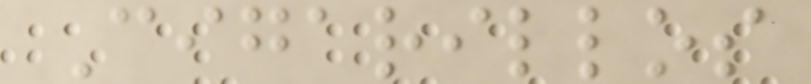Cigarillos
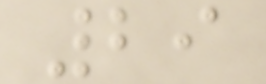29
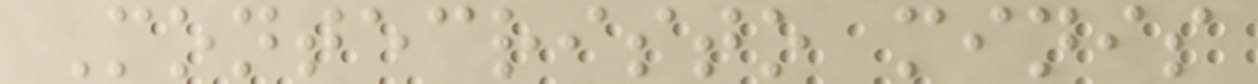Montecristo minis
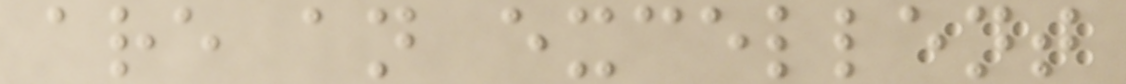are an excellent
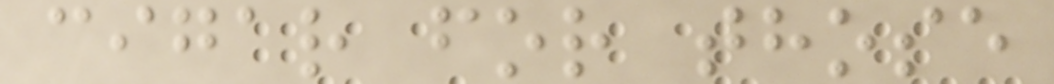cigar for those
